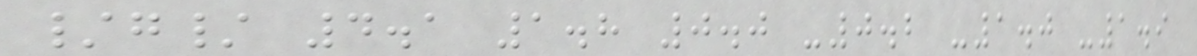/g/ 4.1 1.8 0.0 -0.2 -1.0 -1.9
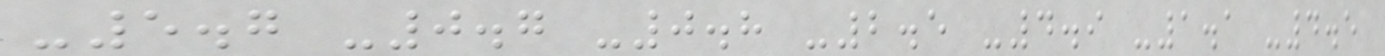-5.7 -0.7 -0.8 -2.5 -4.9 -1.1 -4.5
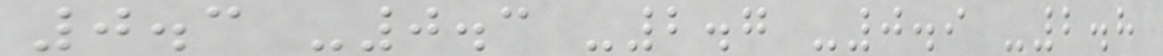0.3 -0.3 -2.7 -0.9 -2.8
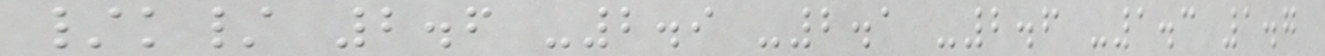/k/ 2.6 -2.9 -2.1 -2.6 -1.3 1.7
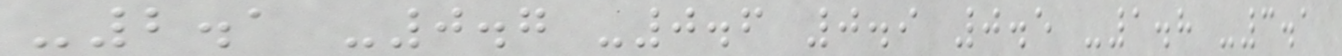-2.1 -0.7 -0.6 0.9 0.5 -1.8 -3.1
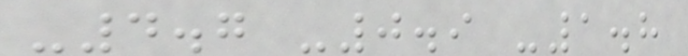-4.7 -0.9 -1.8
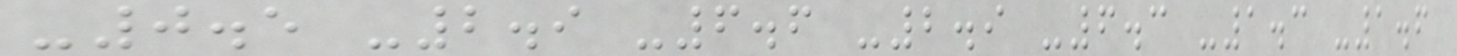-0.5 -2.9 -6.6 -2.9 -6.3 -1.3 -1.6
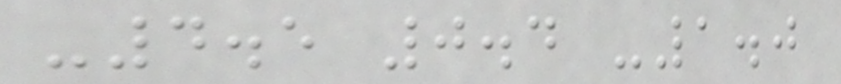-4.5 0.4 -1.0
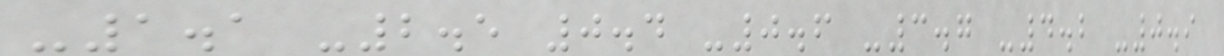-1.1 -2.5 0.4 -0.6 -3.7 -4.2 -0.9
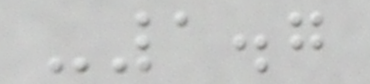-1.7
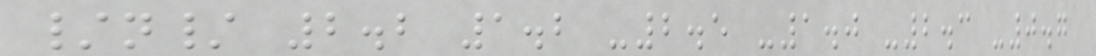/n/ 2.2 1.2 -2.5 -1.0 -2.3 -0.7
